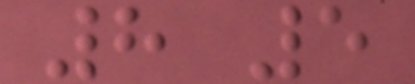8 5
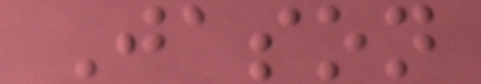Jason
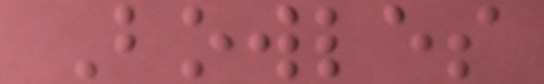Bowles
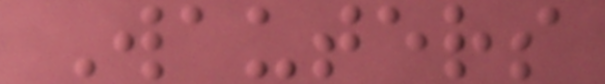Wauters
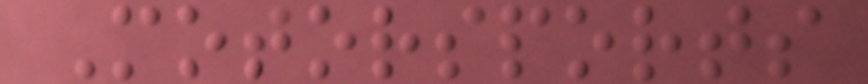Motorsports
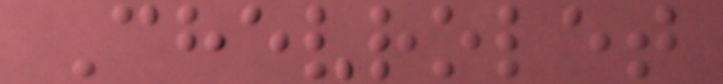Chevrolet
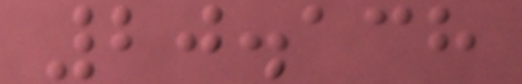20.138
